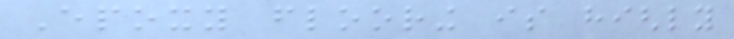Epoxy flooring is highly
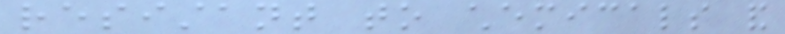resistant to chemicals and
